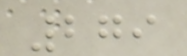279
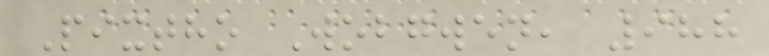Pixtho Wobgwen, 988
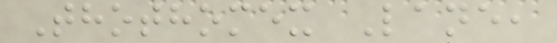Thothomex Lane,
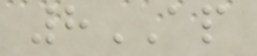8AP
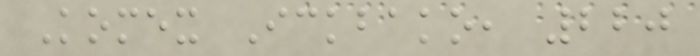Komex Ickbako, 220
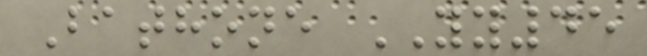Bathone YY45
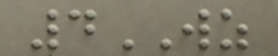4WZ
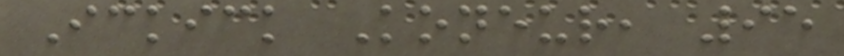Ickick Koneur, 95
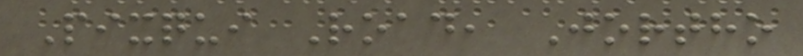Pixqui Road, Jortho
